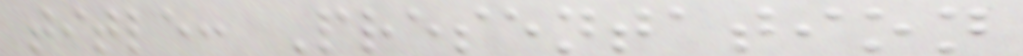title: Presentation
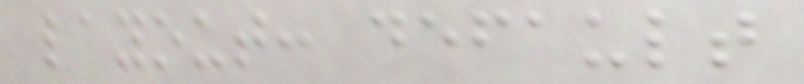layout: default
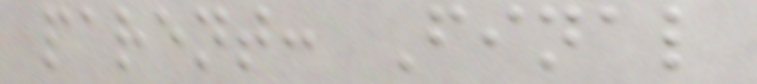parent: Final
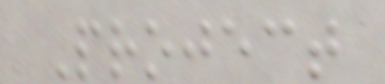Project
